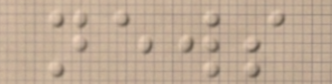news
